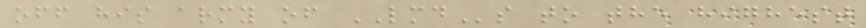off his army of LMDs to the highest
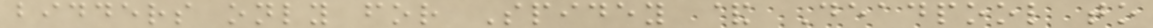bidders only for Spidey & Deadpool to
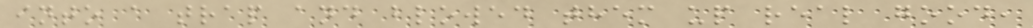into a trap and blowed them up real good,
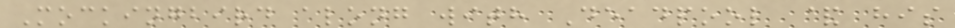Mockingbird along with Deadpool & his
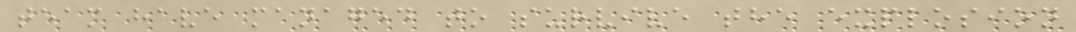team have managed to survive the explosion
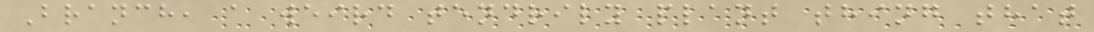Branch, a weird tendrily plant thing that
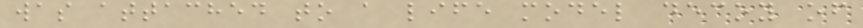was attached to a life model decoy of
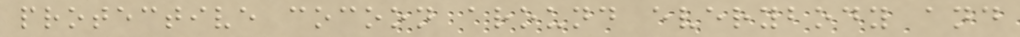protective cocoon around everybody and
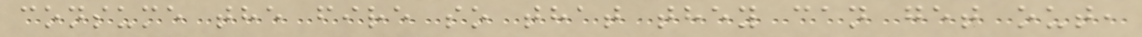consume the fire so that they can get out,
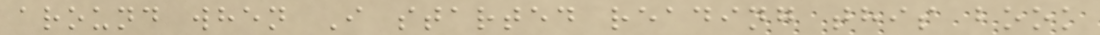around when I started reading this book
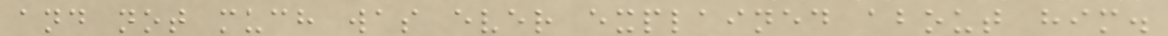and not much was ever explained about him.
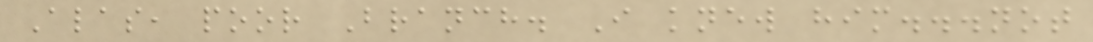Alas, poor Branch. I knew him...not
